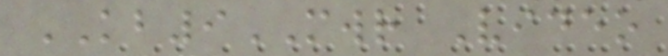KB9MWR Video
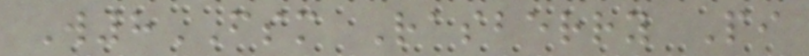W8FSM Rasberry Pi
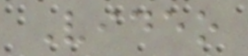Video
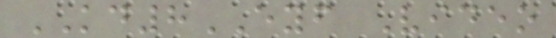KD8EYF Video
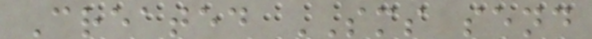Created SMS send
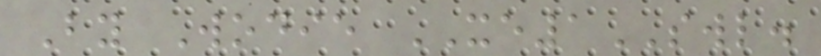By Wodie XE1SWL.
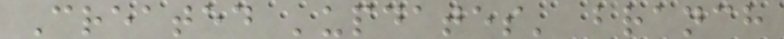Created 'updates' branch
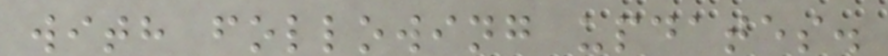with following updates.
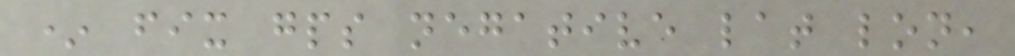* fix gps negative lat lon,
